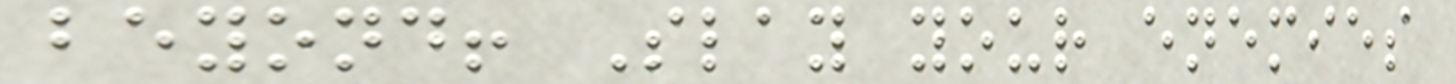beyond! Slay your enemies
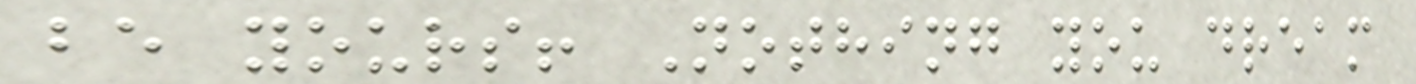be yours! Nothing you dream
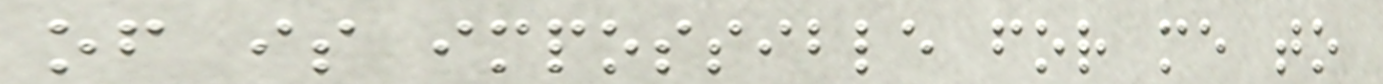of is impossible for me to
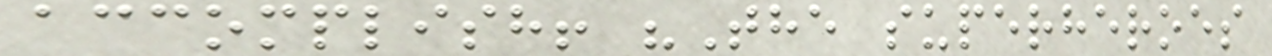accomplish! "The superheroes
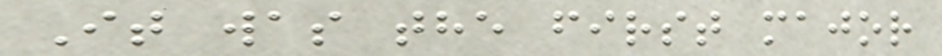It was the first major
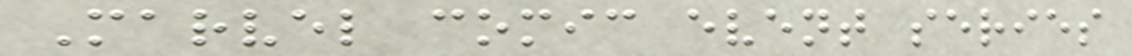Marvel comic event series
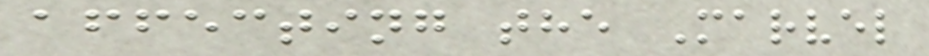affecting the Marvel
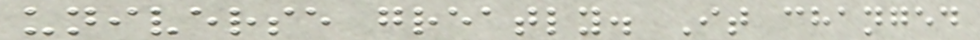universe greatly. It changed
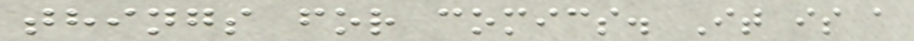things for comics. It is a
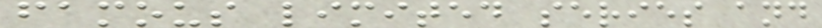famous limited series and
